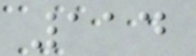114
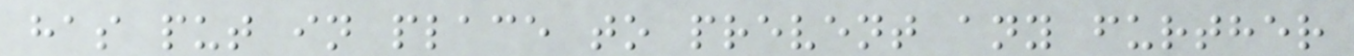has put in place to prevent any further
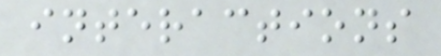interactions
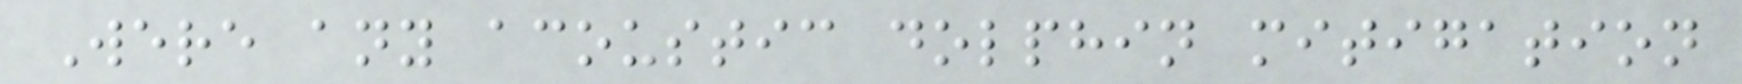Were any acoustic dolphin mitigation
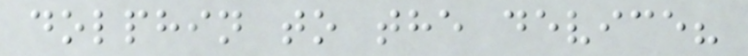dolphin to the device?
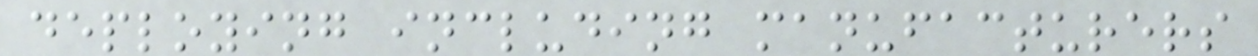deploying including manufacturers
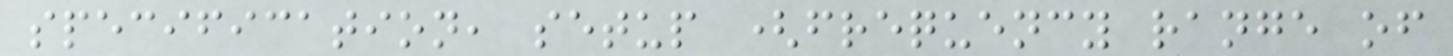specification, setup (frequency range of
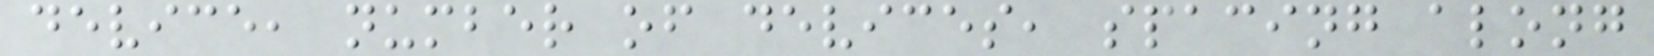device, number of devices, spacing along
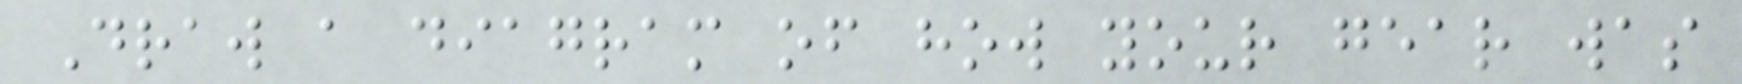Draw a diagram of how your gear was
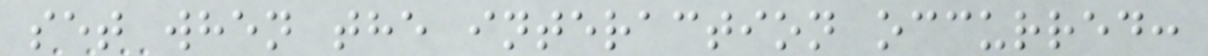set when the interaction occurred:
